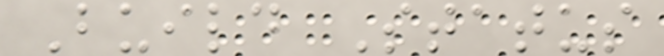Build Status
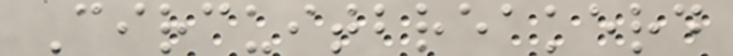Circuitbreakerd
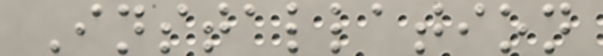Installation
